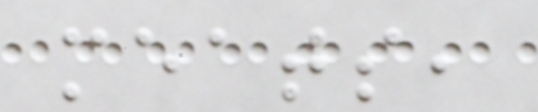meats,
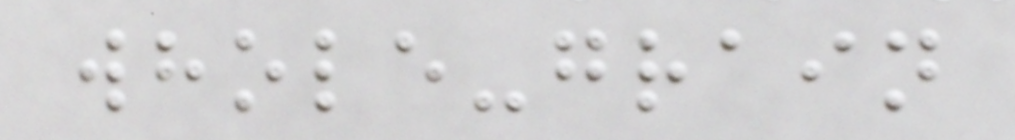whole-grain
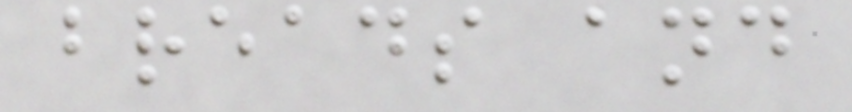breads and
